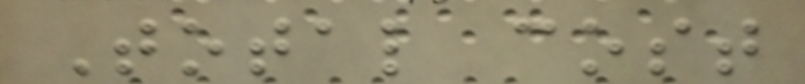Total cost
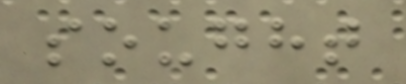sought
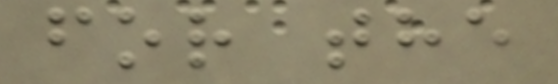for the
